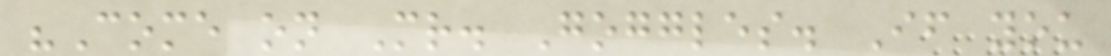"Come on Mr. Goggles. If you
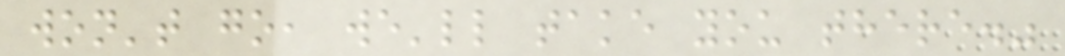won't go, we'll take you there."
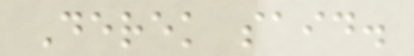Derek said.
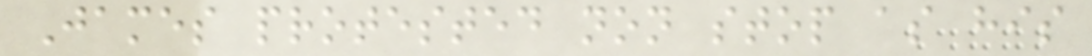James protested non stop as his
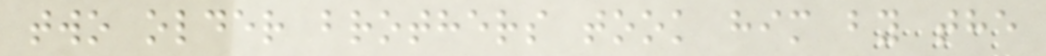two older brothers took him by the
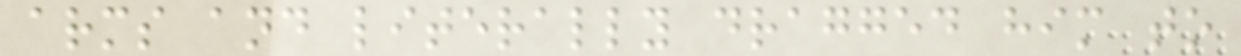arms and literally dragged him to
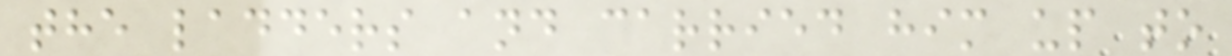the ladders and carried him up to
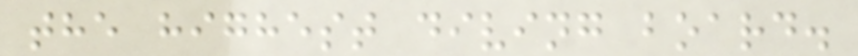the highest diving board.
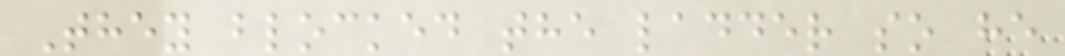They blocked the ladder so he
